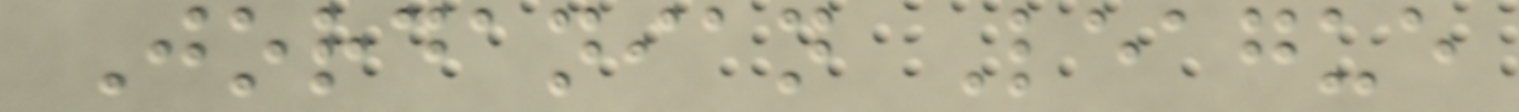Jordanian League
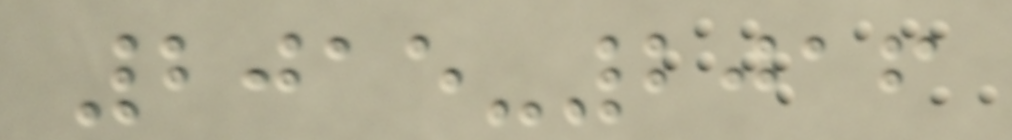2015-2016
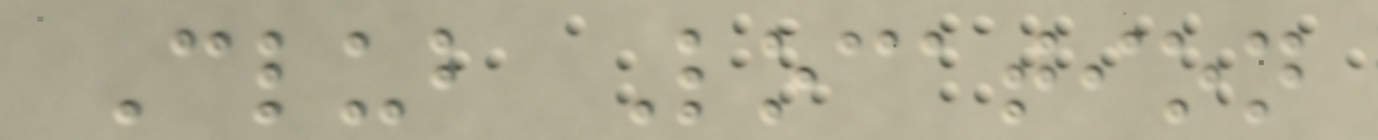Club Location
